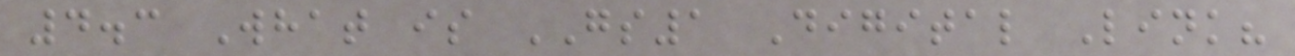4.3 What is GS1 Digital Link?
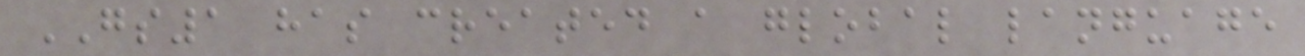GS1 has created a global language
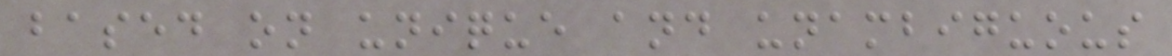based on unique and unambiguous
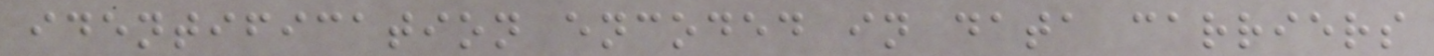identification encoded in data carriers
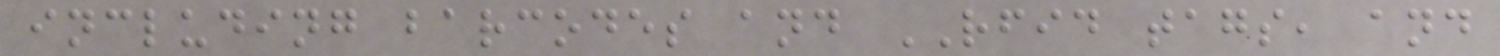including barcodes and RFID tags, and
